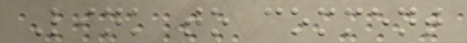Link to comment
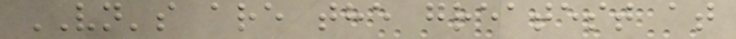VN's are the greatest at
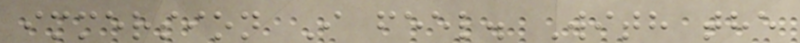immersion I feel. With the
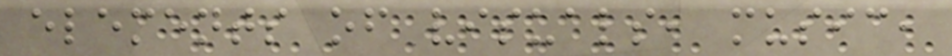elements of visuals, music,
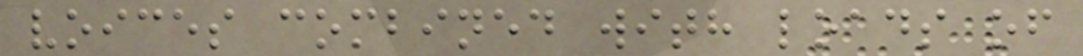voices combined with loads of
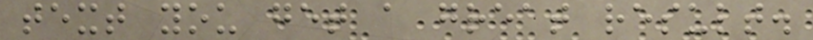text you get a great result.
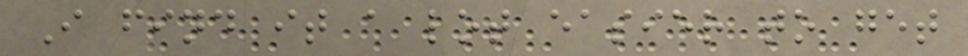I find it a lot easier to get
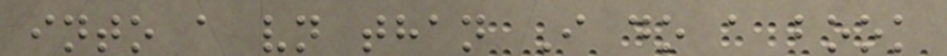into a vn than I do a book
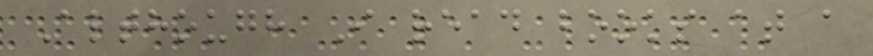Although I read books at a
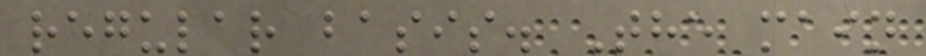regular basis. The main
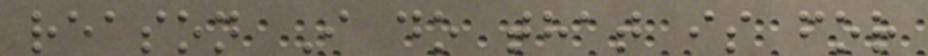reason I do that is for
